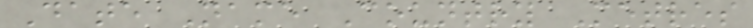Date Name Country Metres
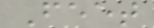Feet
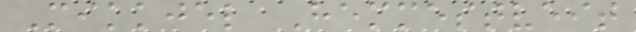Mikkjel Hemmestveit
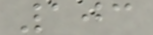103
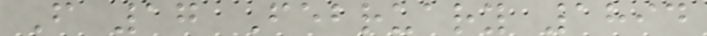F 17 February 1894
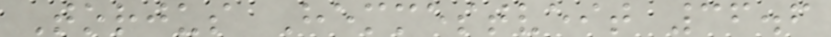Torjus Hemmestveit 36.6
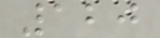120
